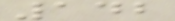142
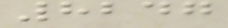8247
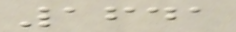1641
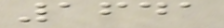1641
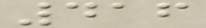416
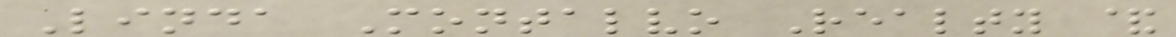Linda Montalvo Realty &
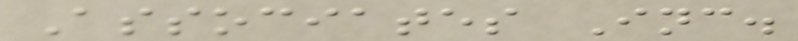Associates Inc.
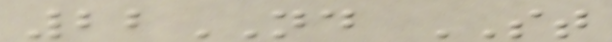22ND ST
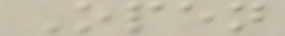Open
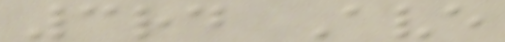3rd Ave
